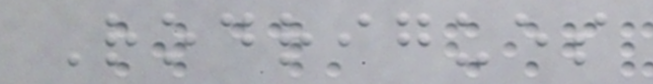Rodrigues
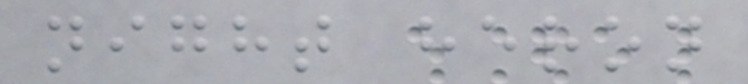night heron
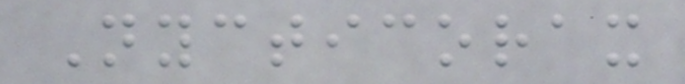Nycticorax
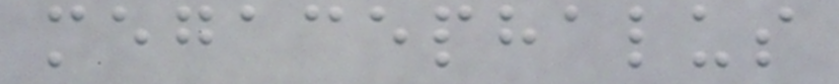megacephalus
